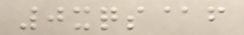0xqs@f
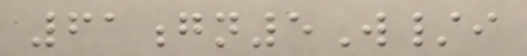61gn5W/i
